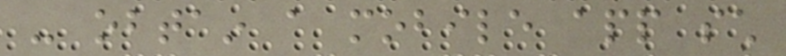- obtain a mobile app such
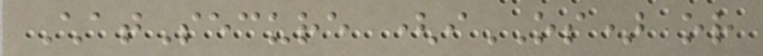ChatSecure (iOS) or
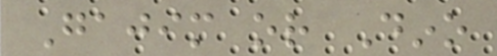Gajim or Dino
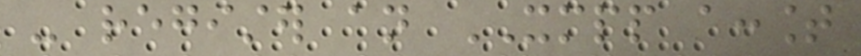- register an XMPP account
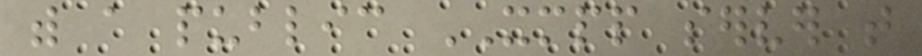with a public XMPP server that
